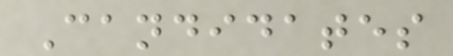Candidates
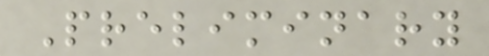Preliminary
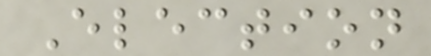Election
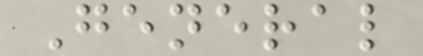General
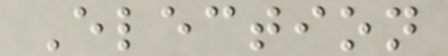Election
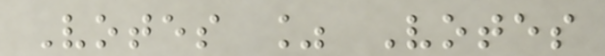Votes % Votes
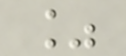%
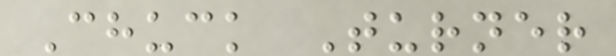Chuck Turner
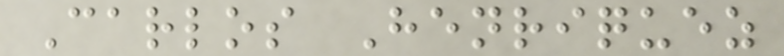Carlos Henriquez
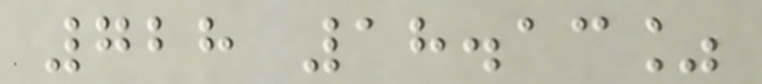728 18.13%
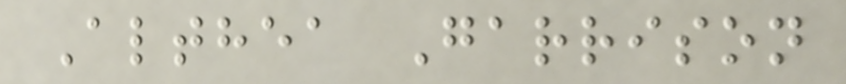Althea Garrison
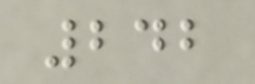242
